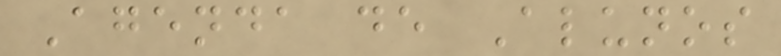Agenda de Alunos
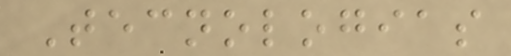Tecnologias
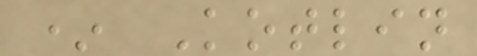* Kotlin
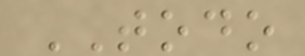TODO
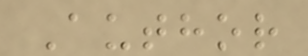Author
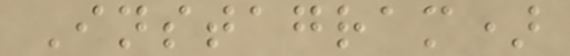Instagram)
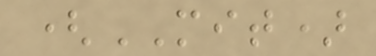(MIT)
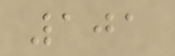101
